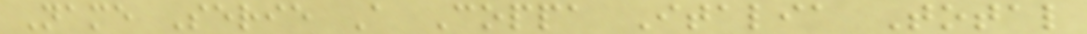Name Serie A Coppa Italia Total
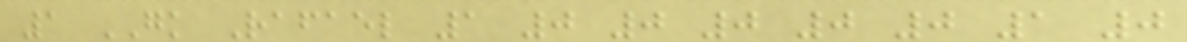1 GK Rafael 1 0 0 0 0 0 1 0
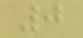0
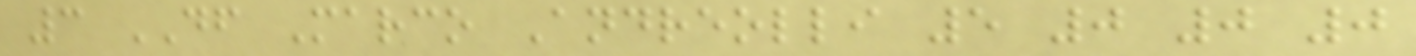3 DF Marco Andreolli 5 0 0 0
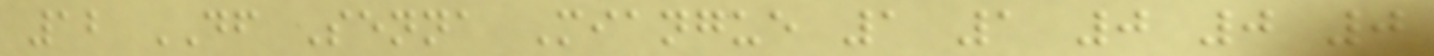12 DF Senna Miangue 1 1 0 0 0
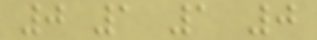0 1 1 0
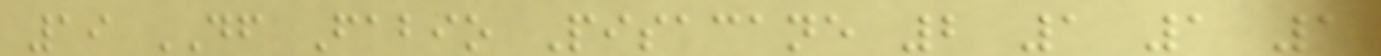19 DF Fabio Pisacane 2 1 1 1
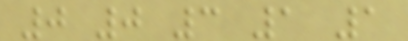0 0 3 1 1
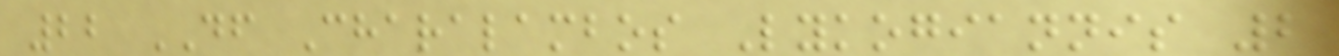22 DF Charalambos Lykogiannis 2
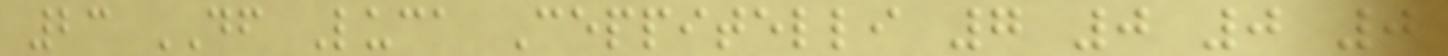23 DF Luca Ceppitelli 7 0 0 0
